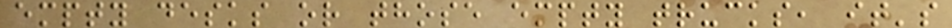empty desks or those empty trucks, it's
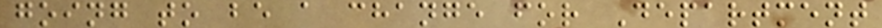going to be a change for Department
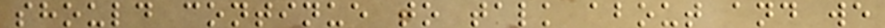should continue to talk about and we
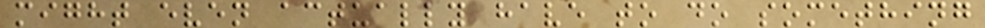might even actually have to do something
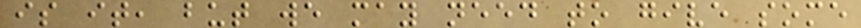is it, but we may need to give some
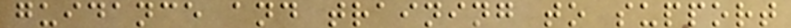guidance and training to support
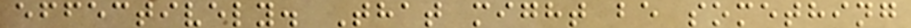effectively. That might be something
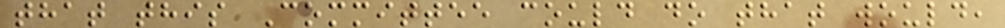that this Committee could do that would,
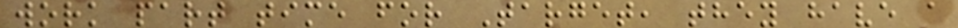work part time for Target, they have a
